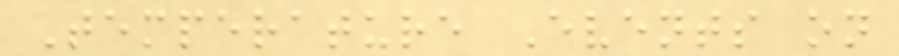Temperature Events on
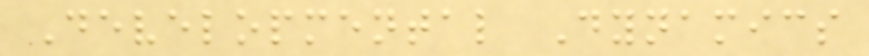Developmental Dynamics
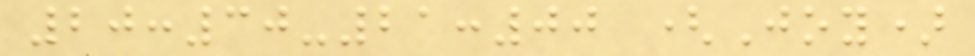20:30-21:00 (Joy)
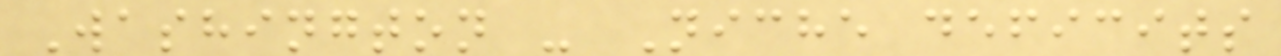Washington - Niche deficits
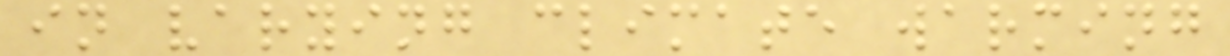in varying climate warming
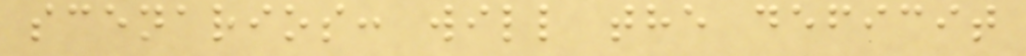scenarios: will the deficit
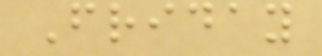Friday
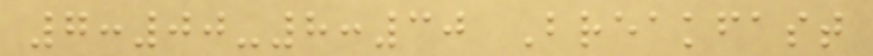7:00-8:30 Breakfast
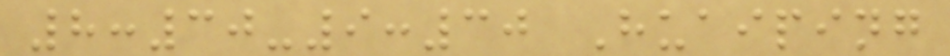8:30-9:30 Huaiping
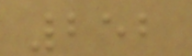252
